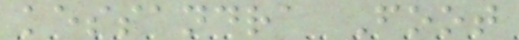kessandra Foot
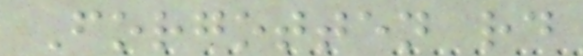Forgotten rd
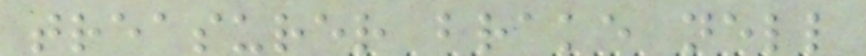treasurer brake nell
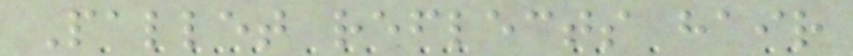Pallet reflects hair
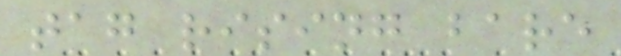tag rising bare
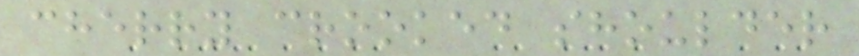cherry crooked shoulder
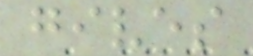gives
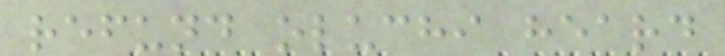refund oluchi heard
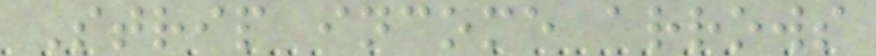Strip income arrows
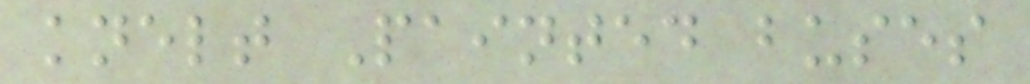knelt Painted buses
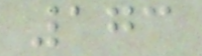173
